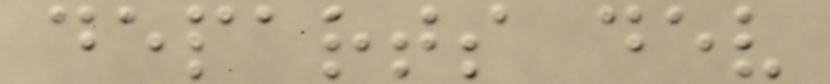departs dev
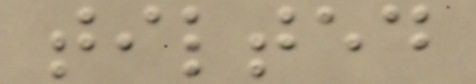tilted
